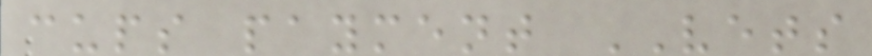cups payment VETS
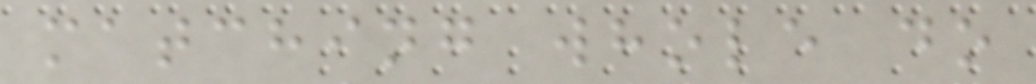matching whole do
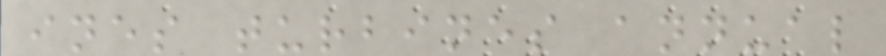ines turbines annual
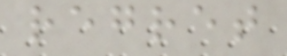regret
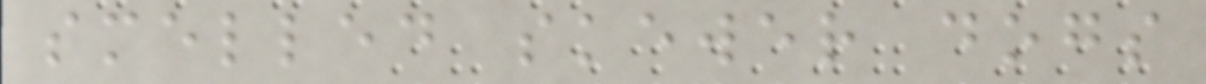smelled skewer dogs
